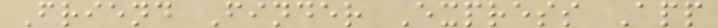Friend Finder Express App
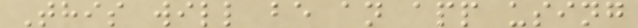This will be an app using
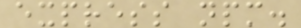express npm.
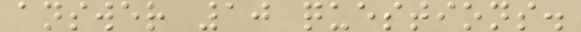answer 10 questions.
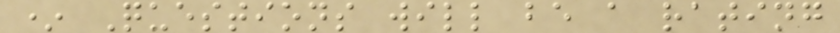* Questions will be a rating
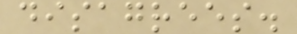disagrees.
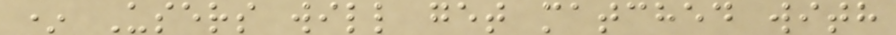* Users will get matched with
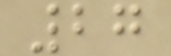27
